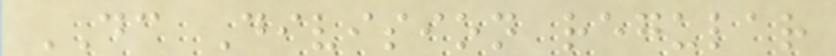DC Division regular
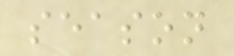season
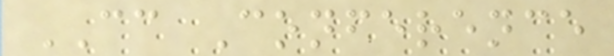CC Conference
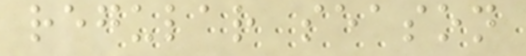regular season
